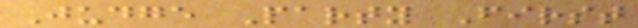Judge Party First
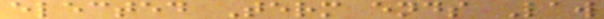elected Term ends Law
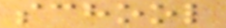school
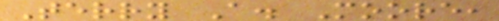Terry A. Moore,
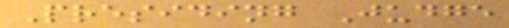Presiding Judge
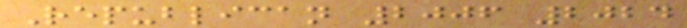Republican 2006 2024
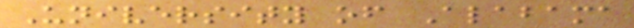University of Alabama
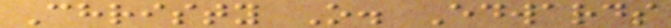Christy O. Edwards
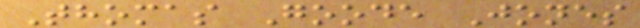Thomas Goode Jones
